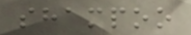shampoo
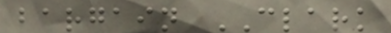bargain CLARK
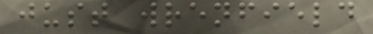just wrenfield
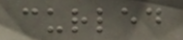curled
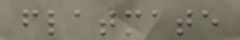flatmate
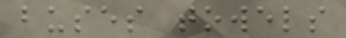buses towels
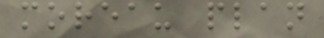moreau plan
